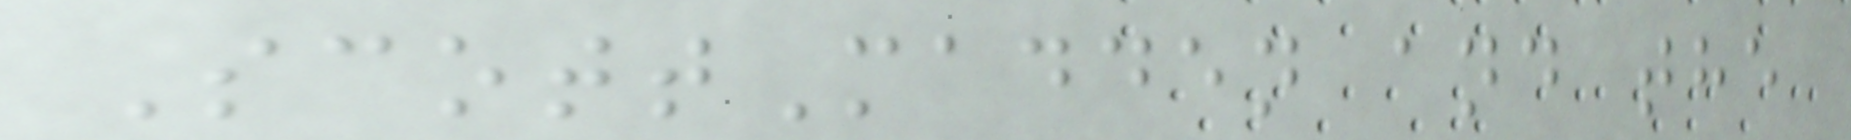ScottMadden and the
